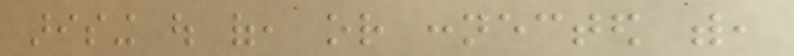arising out of, or connected with,
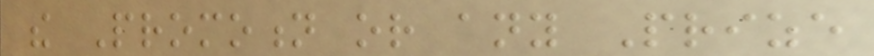the Promotion or any Prize
